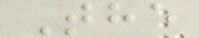The
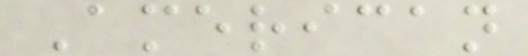American
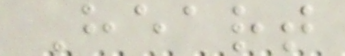Heart
